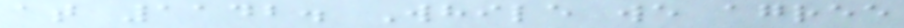at 1142. While we agree
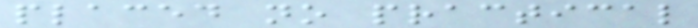placed no practical
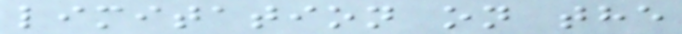limitation on the
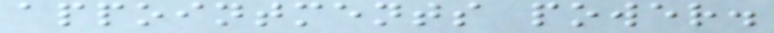appointments power.
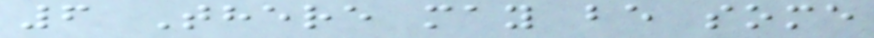6 There may be some
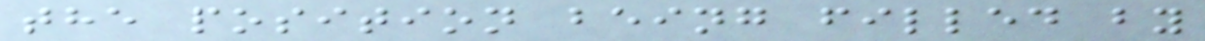the position being filled by
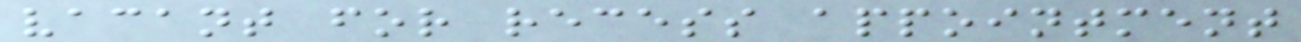vacant for recess appointment
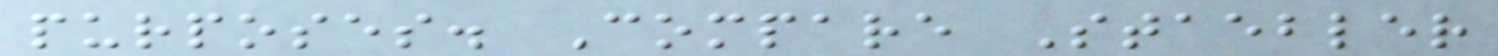purposes. Compare Staebler
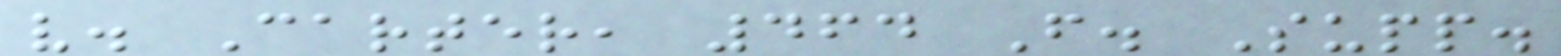v. Carter, 464 F. Supp.
